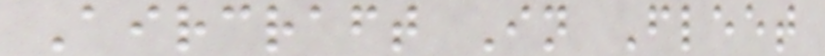Aircraft In Fleet
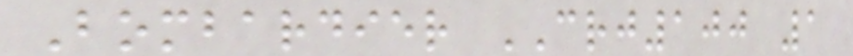Bombardier CRJ100 1
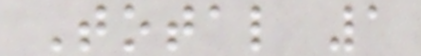Total 1
